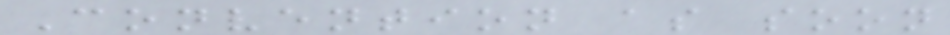Convention as soon
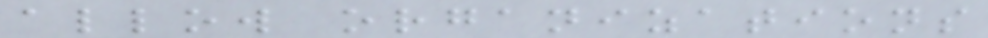allow organizations
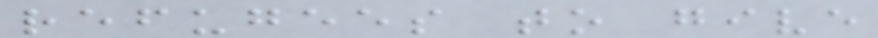refugees to give
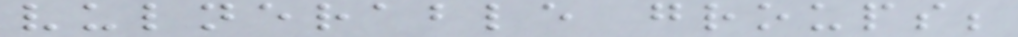vulnerable groups;
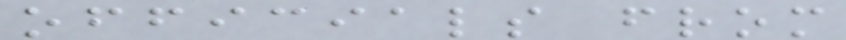officials from
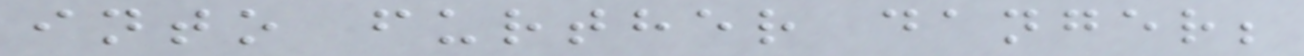into further danger;
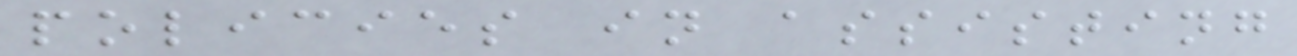policies in assisting
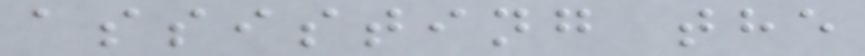assisting the
